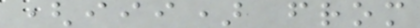(iii) from
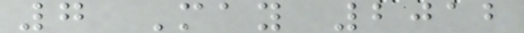7 May 2012
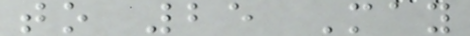to 25 May
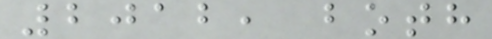2012, both
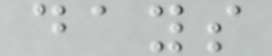days
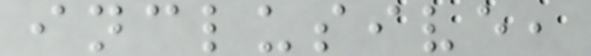inclusive,
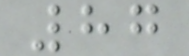87
